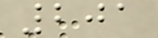201
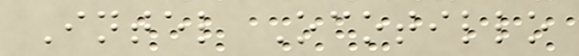Intel Ocotillo
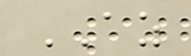AZ
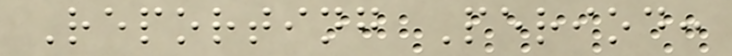Reporting Period:
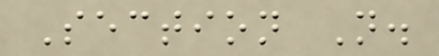Section N.
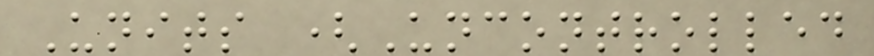Units (Uncontrolled
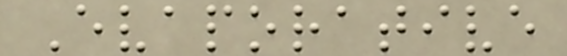Evaporative
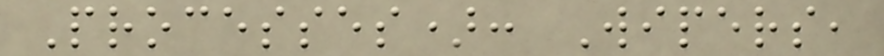Processes): Wipers,
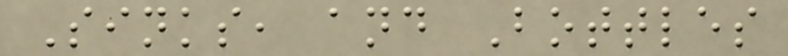Sinks, and Bottles
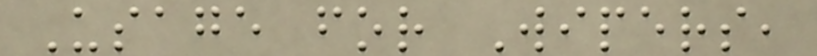Usage for Wipers,
